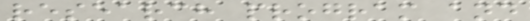research program and
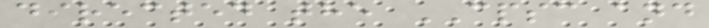directed the CPSC and
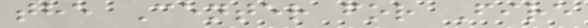the Center for Fire
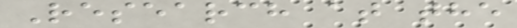Research at the
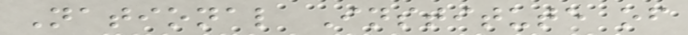National Institute of
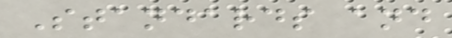Standards and
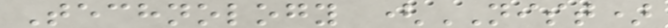Technology (NIST)
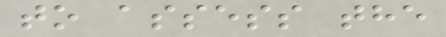to assess the
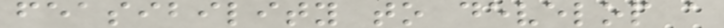feasibility to develop a
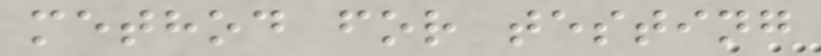method for testing
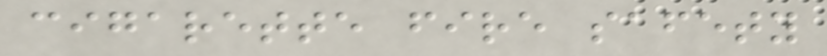cigarette fire safety
